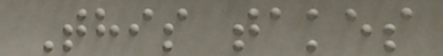This takes
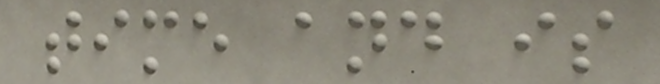time and is
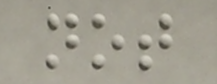not
